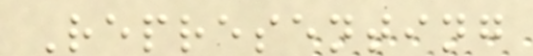Representing
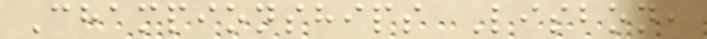Championships Lisbon,
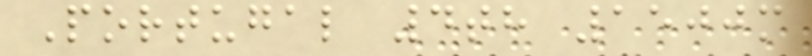Portugal 4th 1500m
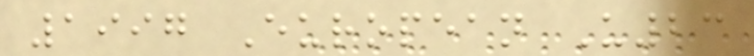1997 European U23
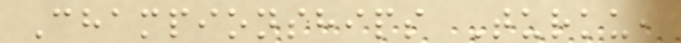Championships Turku,
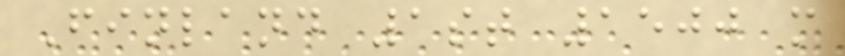Finland 1st 1500 m
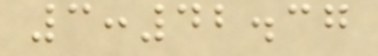3:42.37
